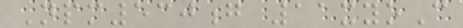Npm530g 11xyoC
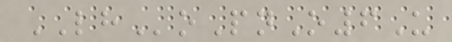LHoPnO6U
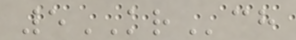5KRch
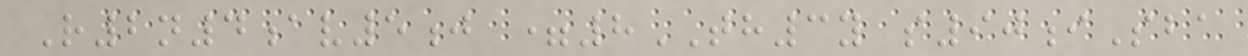R2n4av5j =8TH3y s90iSba
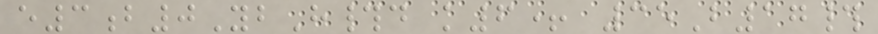e3b0YbH#d k6+ 35B17#
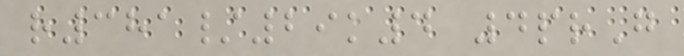r381/29k4 4prG
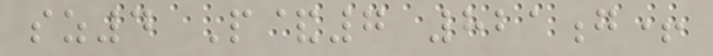sz4 P&7 821g+
